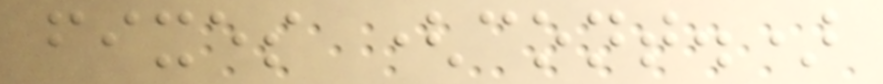fixes (cont.)
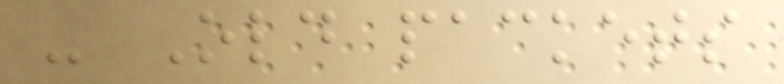- Old packets
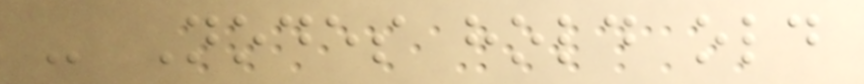- Nodes hold old
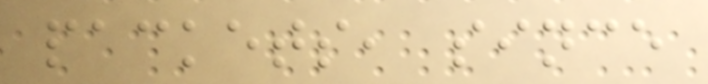packets, since
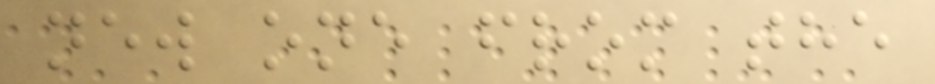new one from the
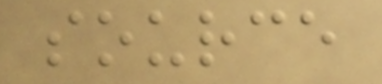source
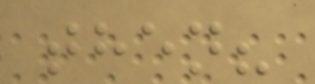then?
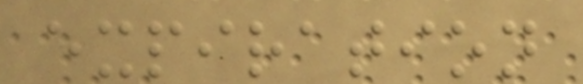expiration
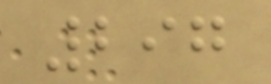297
